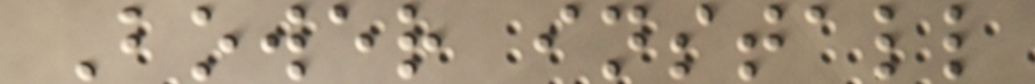Bower install
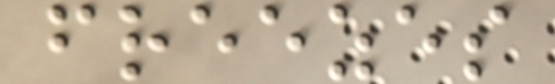freezes
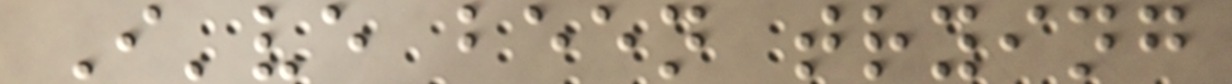I've been trying
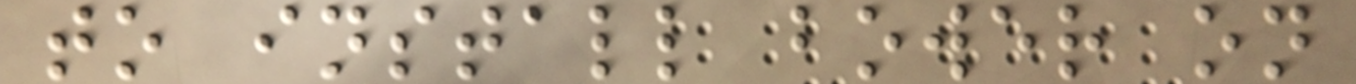to install bower on
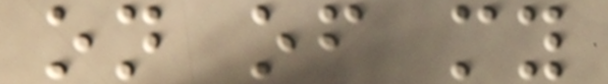on of my
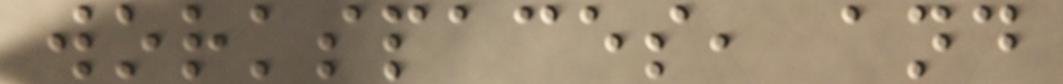workspaces, and
